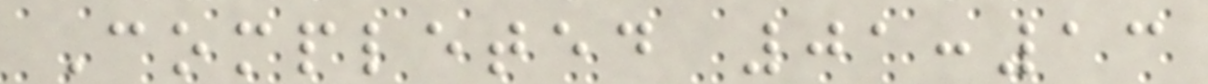Completed 01:13
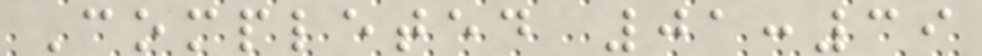Completed 01:39
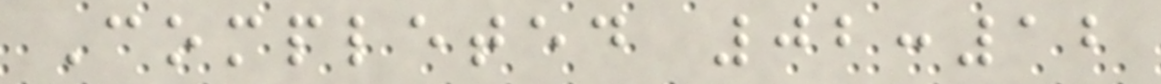Completed 02:12
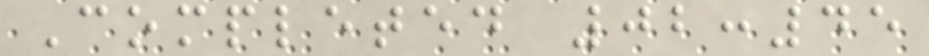Completed 02:45
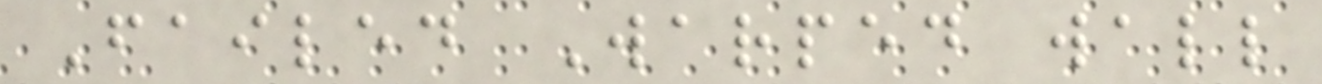Failed Warped wall
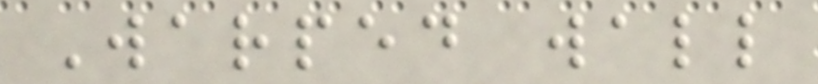Warped wall
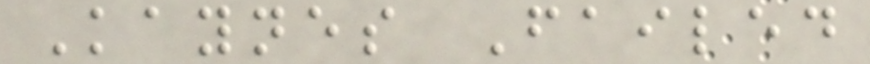Kaynes Failed
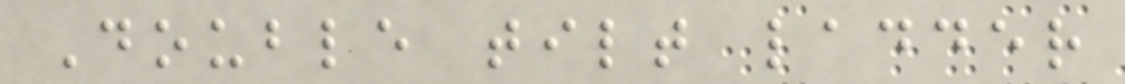Double tilt ladder
